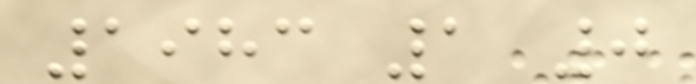1983 1 0
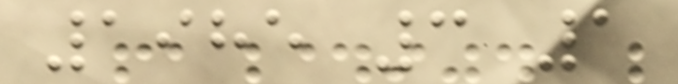1985 3 1
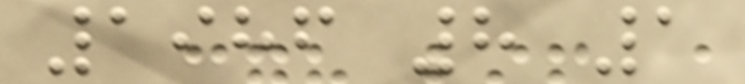1986 8 1
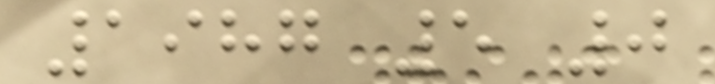1987 5 0
